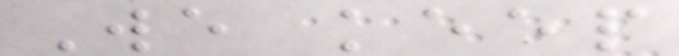We keep
